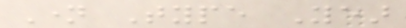Name Type Year
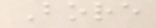Bore
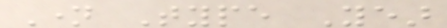Name Type Year
